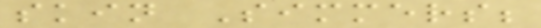skin Simmers;
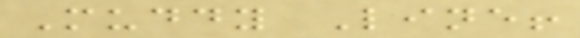Muddy Line!
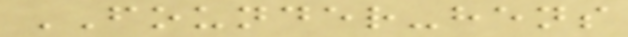FOUNDER-hens
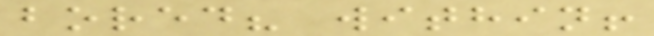bored? within!
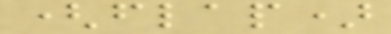(flap)
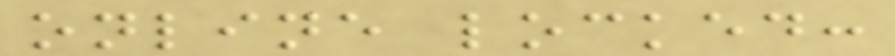online locked:
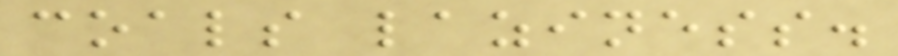coals laziness.
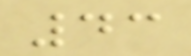43
